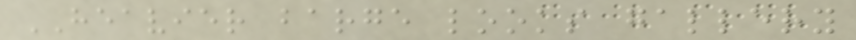HEAVIER barge looks gallery
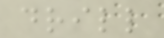drill
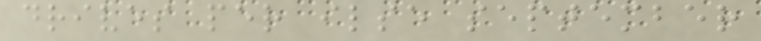drives per ilse september
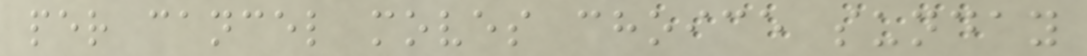per cancel moves choice sunday
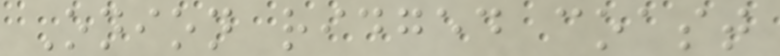Onion ridged coast
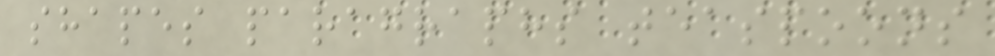shapes paragraphs teaspoons
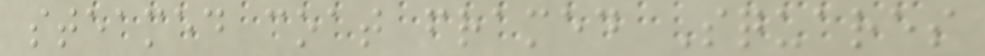steamed coat framed Squares
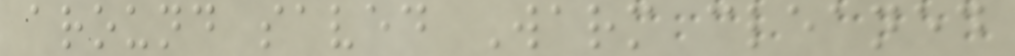around saved Warm cleaned
